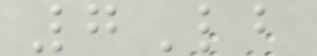7Lb
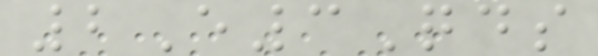2E3Qds
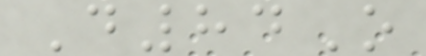D84O
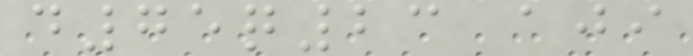d75q23 aji
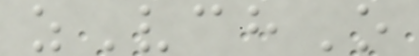zVchO
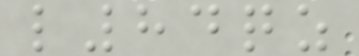l84qz
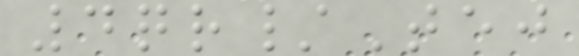4qr/Tej
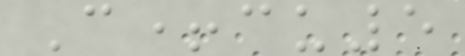C+cu5
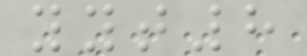yyt8
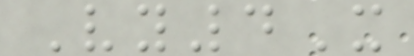Vy4X
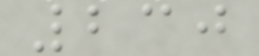230
